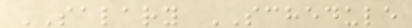SALARY SCHEDULE
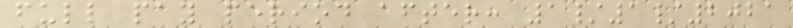full pay period after: 1/1/2021
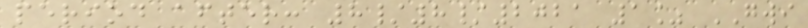period after: 8/8/2021 1% GWI
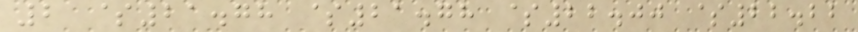2 $21.78 $21.78 $22.00 $22.22
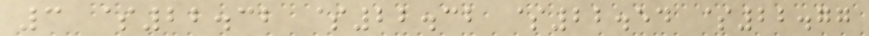3 $22.32 $22.32 $22.54 $22.77
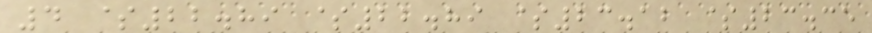4 $22.89 $22.89 $23.12 $23.35
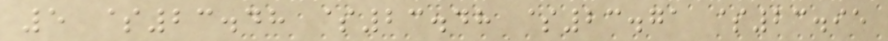5 $23.48 $23.48 $23.71 $23.95
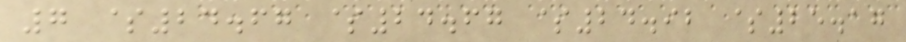7 $24.67 $24.67 $24.92 $25.17
